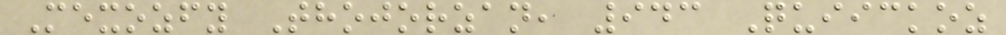Mexozfy Thojorzan, 943 Quiickoz
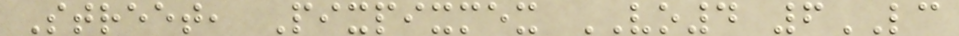Street, Pixpixmex VO4 6LC
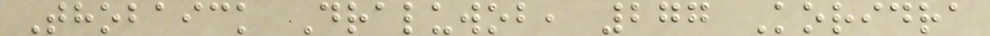Thobaick Draluwob, 277 Koridra
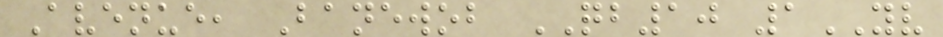Avenue, Banewob QB10 1YV
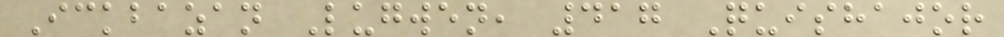Ickbazan Lugwen, 417 Quishajor
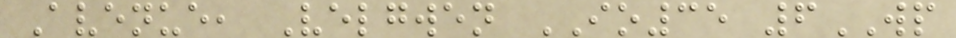Avenue, Velgwen IO35 6WP
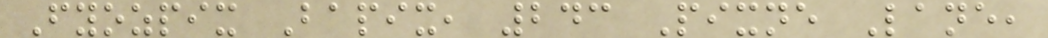Fyozpix Bapix, 243 Pixne Lane,
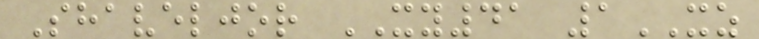Shaveljor XY41 1XZ
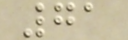71
